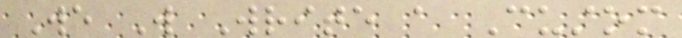We Will Write a Custom
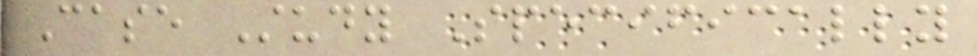Case Study Specifically
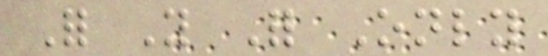For You For Only
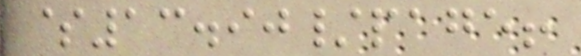$13.90/page!
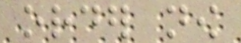order now
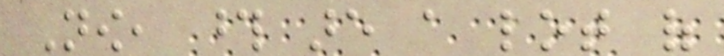Now, those are a lot of
